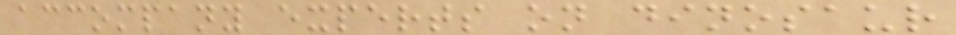accompany experts on dinosaur
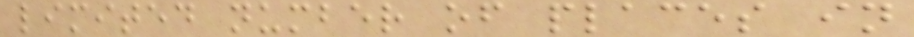limited number of places in
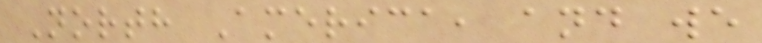North America, and we
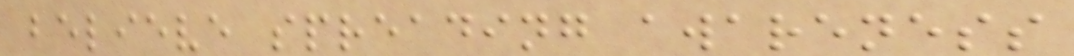believe spreading awareness
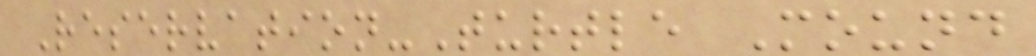Reservation-Turtle Mound
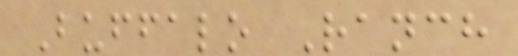Buffalo Ranch
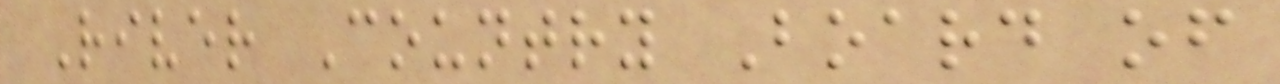River Country Board of
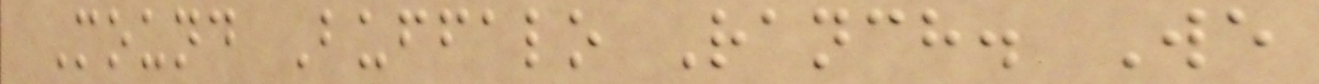Mound Buffalo Ranch. We
